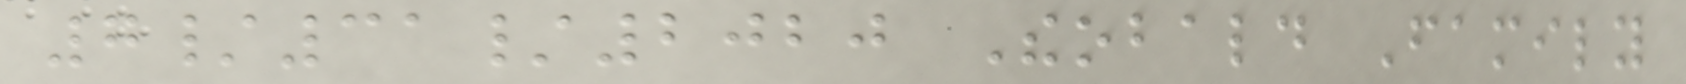7/31/2020 Theobald Family
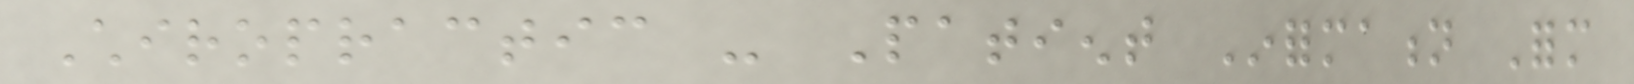Chiropractic - Patient Information Form
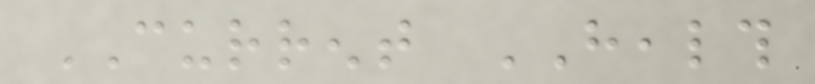CURRENT HEALTH
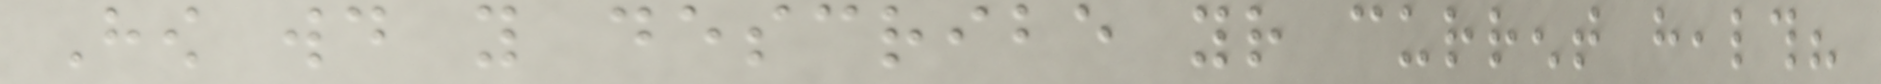How would you describe your current health?
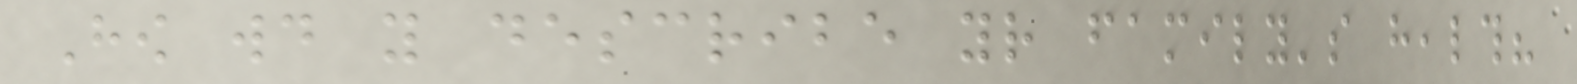How would you describe your family's health?
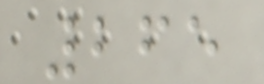265
